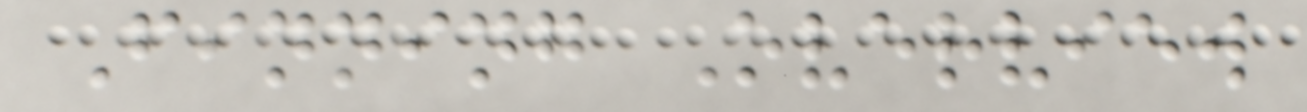Finning Overview
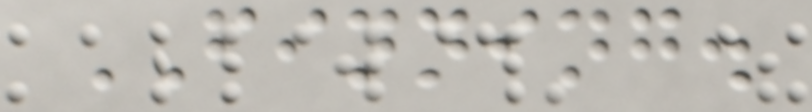FINNING.
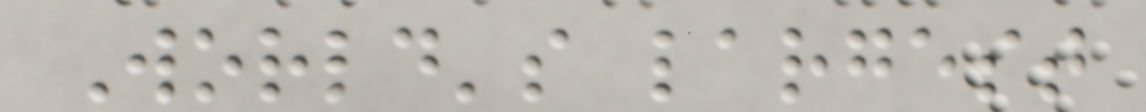World's largest
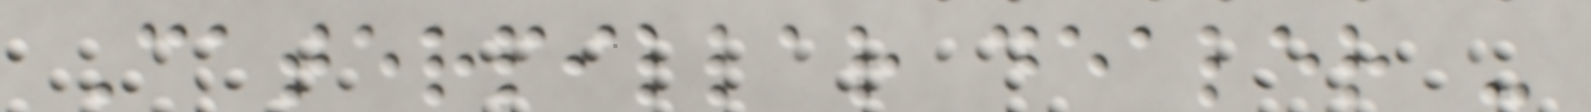Caterpillar dealer -
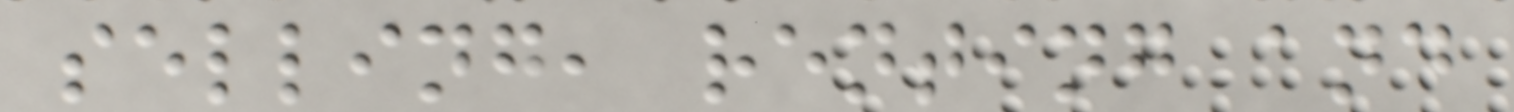selling, renting and
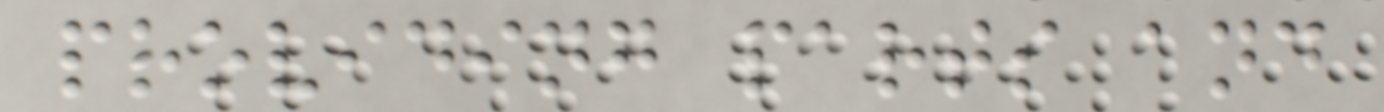providing parts and
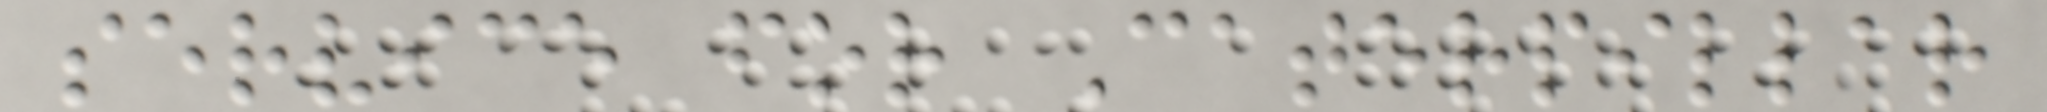service for Caterpillar
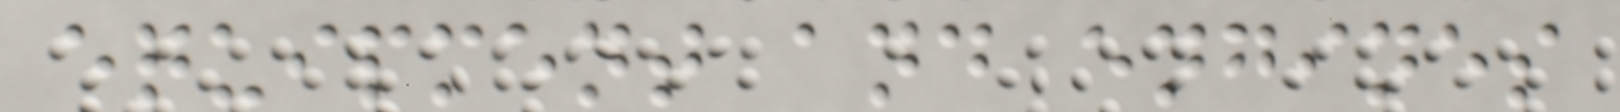equipment and engines
